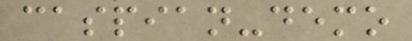caspian-demo
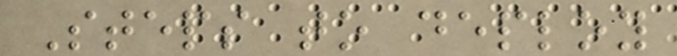Steps to deploy
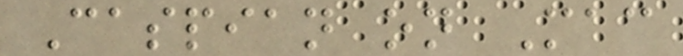Caspian on Mac
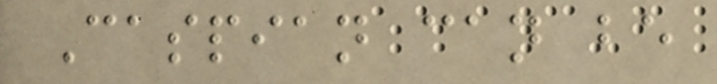Caspian can be
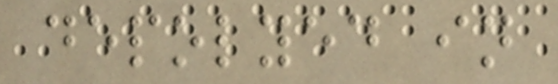depolyed in
